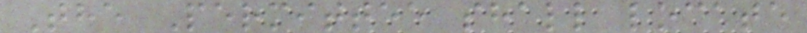The Permittee shall locate
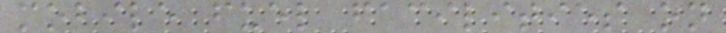mobile fuel facilities on
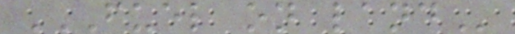FUEL ON LAND
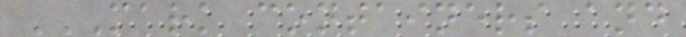MARK CONTAINERS AND
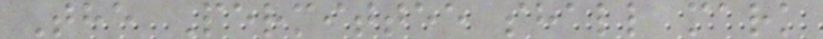The Permittee shall mark
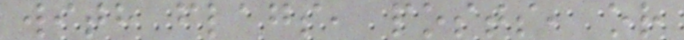with flags, posts, or
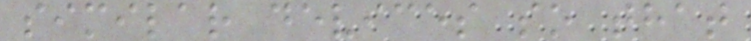similar devices so that
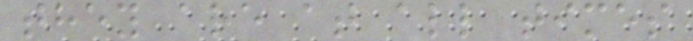they are at all times
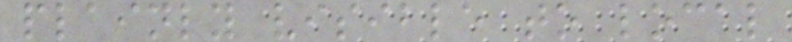plainly visible to local
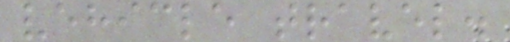vehicle travel.
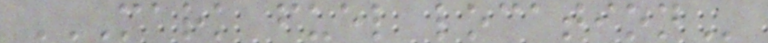MARK FUEL LOCATION
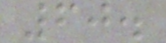60.
